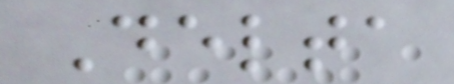Delta
